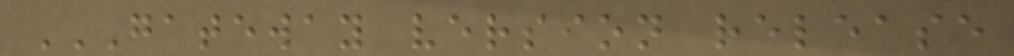GATEWAY VERSION RELEASE
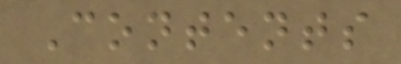Contents
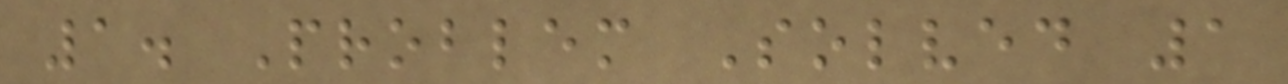1. Problem Solved 1
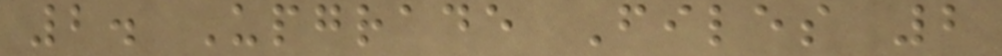2. Upgrade Files 2
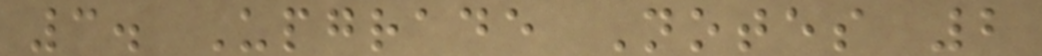3. Upgrade Notes 2
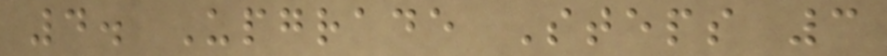4. Upgrade Steps 3
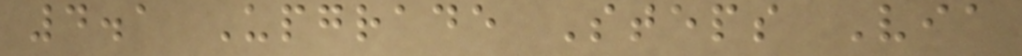4.1 Upgrade Steps Via
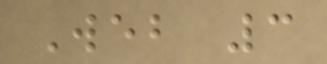Web 3
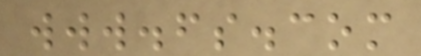www.fs.com
